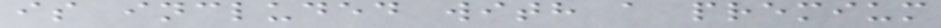is included with a premium
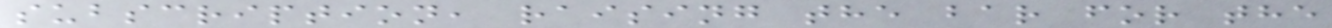subscription, raising the bar for the
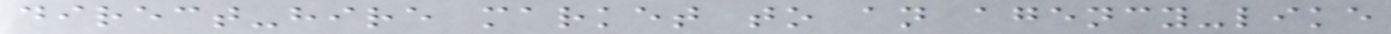direct-hire market to an agency-like
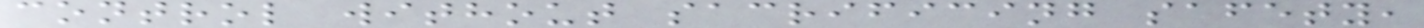control without sacrificing safety,
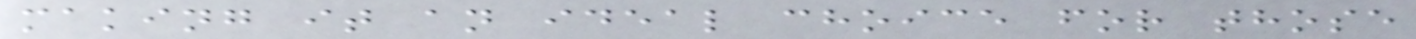making it an ideal choice for those
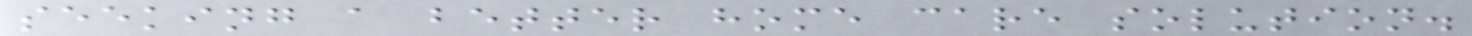seeking a better home care solution.
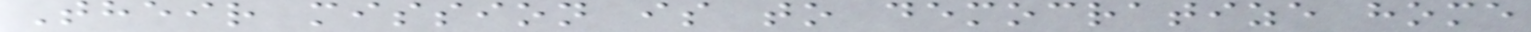Their mission is to democratize home
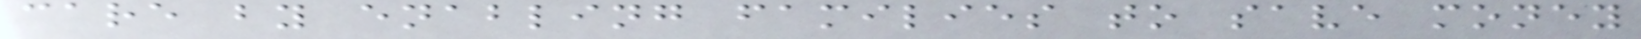care by enabling families to save money
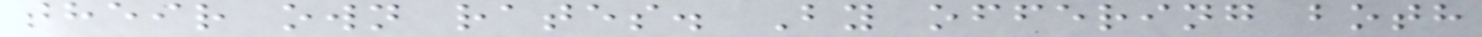their own rates. By offering both
